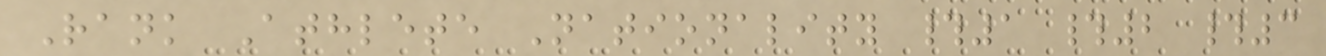Rank Athlete Nationality #1 #2 #3
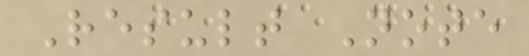Result Note
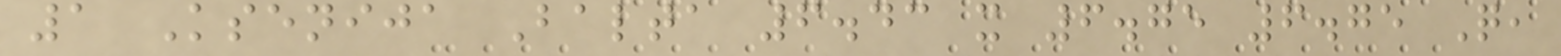1 Ksenija Balta 6.43 x 6.75 6.75 Q,
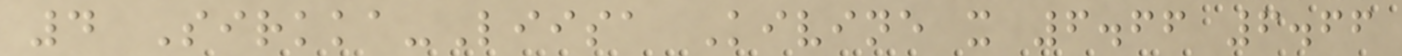4 Sirkka-Liisa Kivine x 6.66 6.66
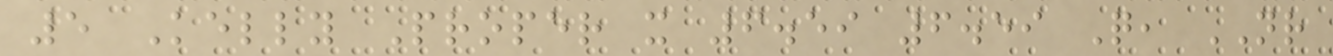5 Kelly Proper x 6.59 6.59 Q, NR
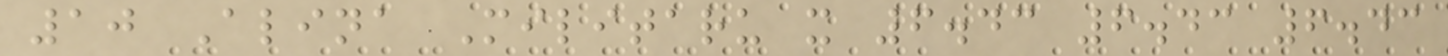10 Alina Militaru x 6.43 6.43 6.43
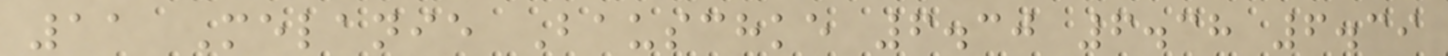11 Melanie Bauschke 6.30 6.38 6.39
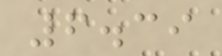6.39
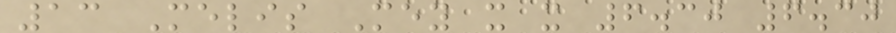13 Melis Mey x x 6.30 6.30
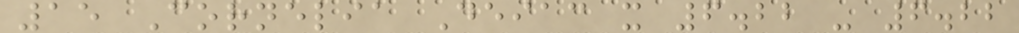15 Cornelia Deiac x 6.22 - 6.22
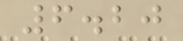6.20
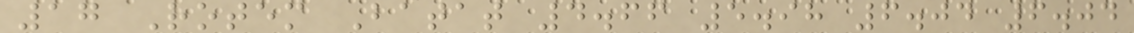17 Rotem Batat 4.66 5.98 6.04 6.04
